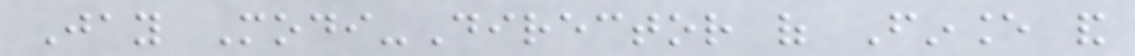Jay Modi-Director of Finance and
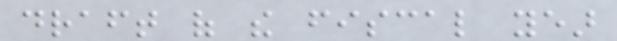draft of the fiscal year
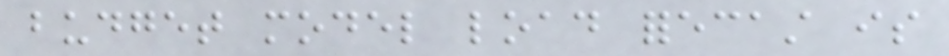budget model load forecast is
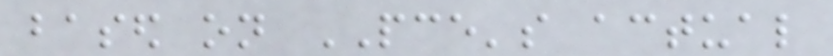based on PCE's actual
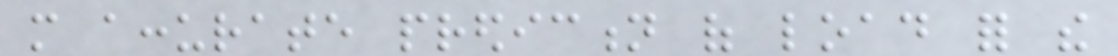more accurate prediction of load for the
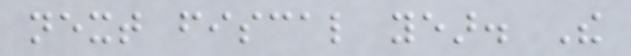next fiscal year. The
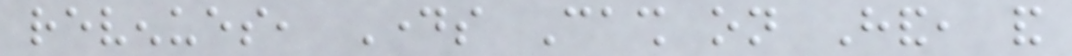revenues, Days Cash on Hand, and
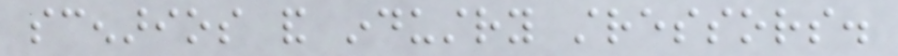scenarios and industry stressors.
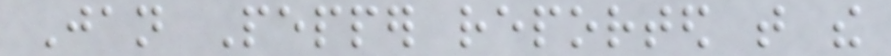Jan Pepper reported that the
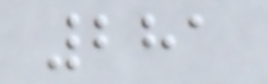281
